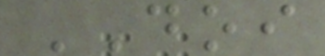DOI
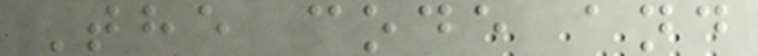The code and
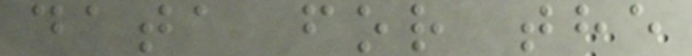data for the
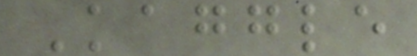Kaggle
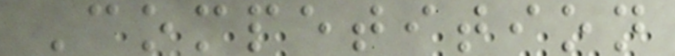Competition
